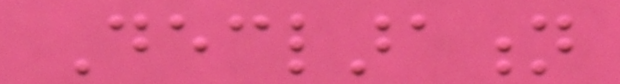Declaration
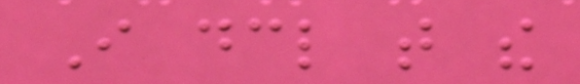I declare that the
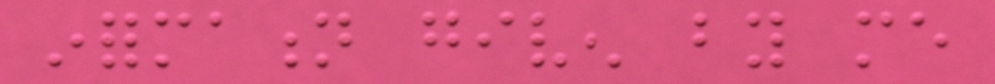information given by me
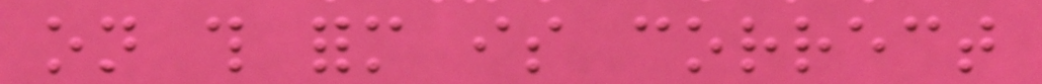on this form is correct
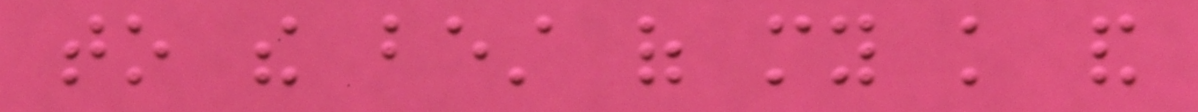to the best of my knowledge and
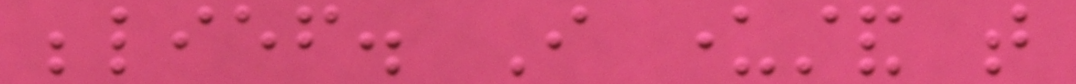belief. I understand that
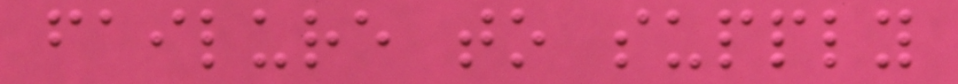failure to supply
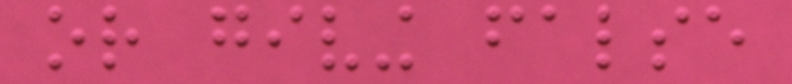or giving false
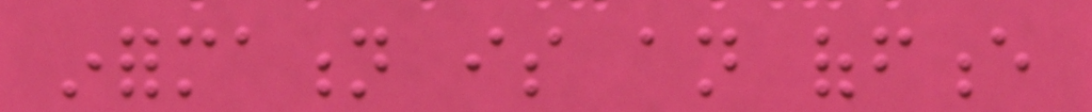information is an offence
